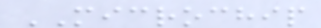MICROCHIP
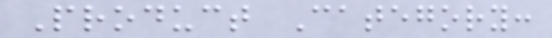Product Category:
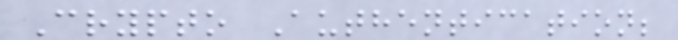Crypto Authentication;
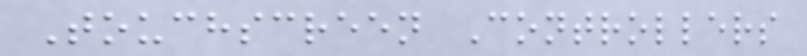Touchscreen Controllers
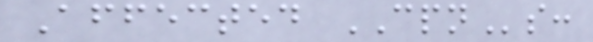Affected CPNs:
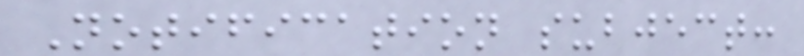Notification subject:
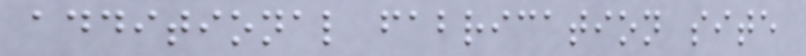additional fabrication site
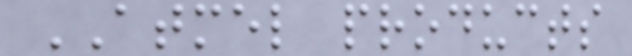ATMEL products
